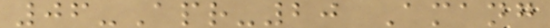06-Apr-20 Amang
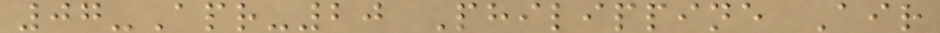07-Apr-20 Philippine Air
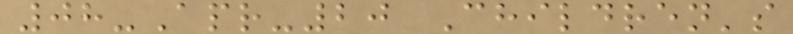08-Apr-20 Children's
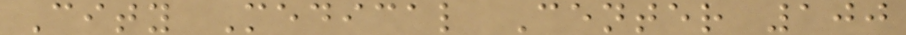City Medical Center 100
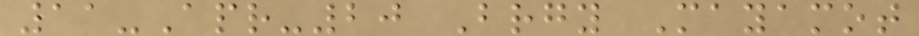11-Apr-20 Brgy Mayamot
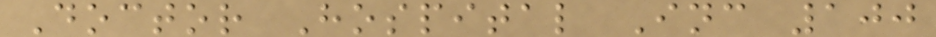Doctor Hospital Inc 100
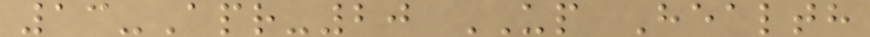13-Apr-20 UP Health
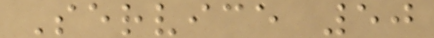Service 50
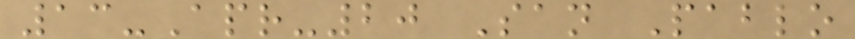13-Apr-20 San Pablo
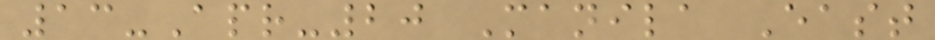13-Apr-20 Manila East
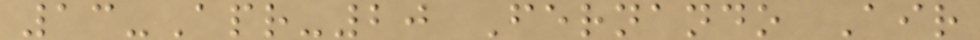13-Apr-20 Fernando Air
